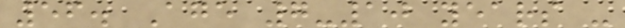56. Age 7-10 years -
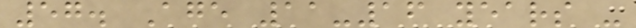57. Age 11-16 years -
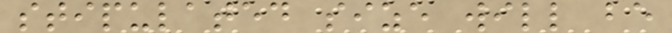stipulated size will be
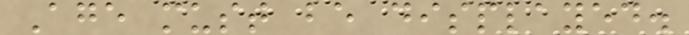Age must be displayed.
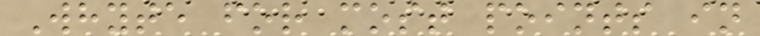Whyte for most points in
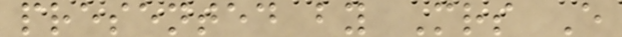presented by Mrs E
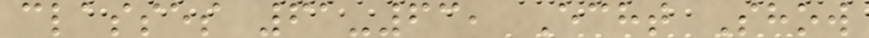classes 61-63, Echt Show
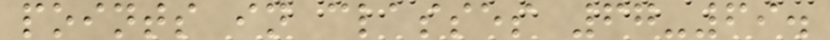points in classes 67-69.
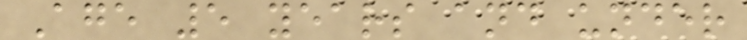Age 5 years and under
